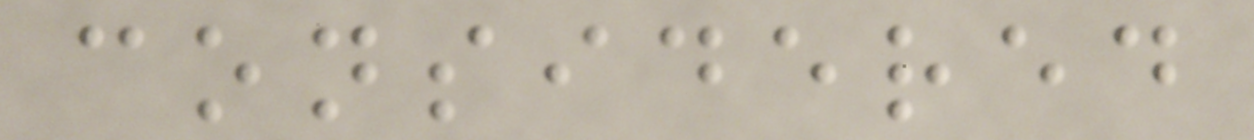considered
